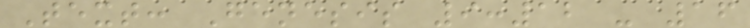Text: Genesis 9:12 - 16
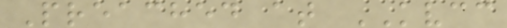Preached at KVCC
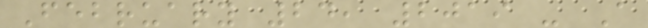February 24, 2019 - A
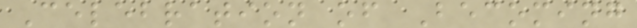Celebration of Becoming
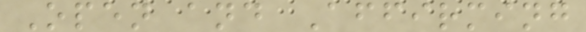Open and Affirming
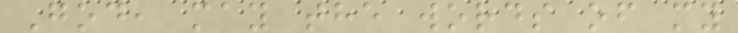God, may the words of my
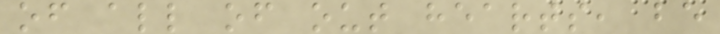of all of out hearts, be
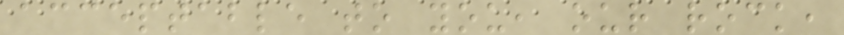acceptable to you, our rock,
